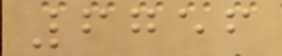6756
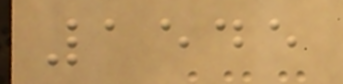1545
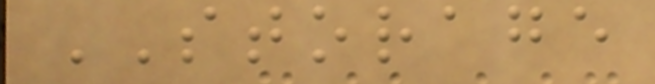STORAGE
